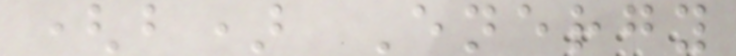(b) Energy
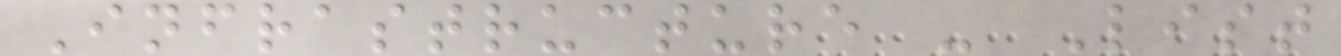Infrastructure - List
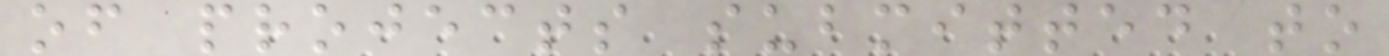of projects submitted to
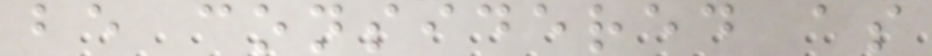be considered as
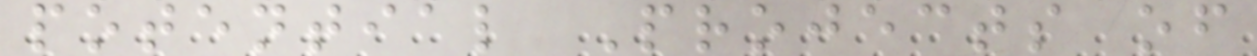potential Projects of
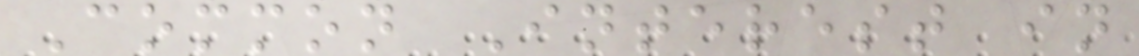Common Interest in
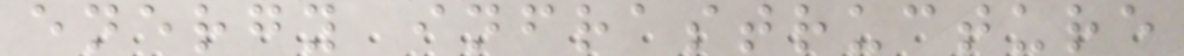energy infrastructure
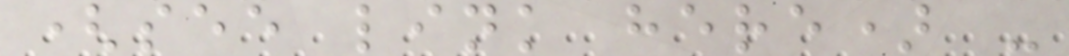(see link here) -
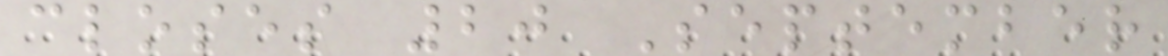closes 20 September
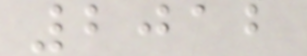2012
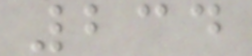234
